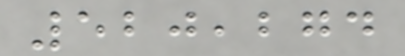520,274
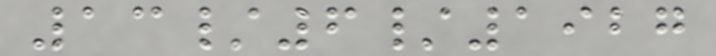13/6/1927
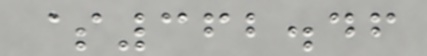$362.46
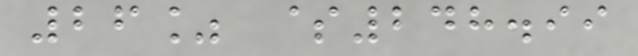26% $248.99
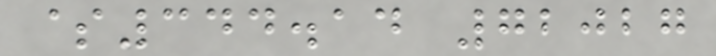$344.14 72027
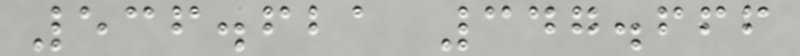536.621 347.666
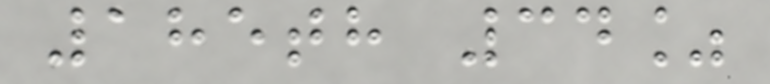185th 34%
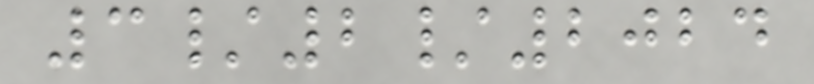3/2/2024
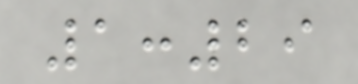1:29
